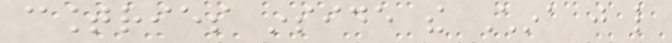countries inside the China just like
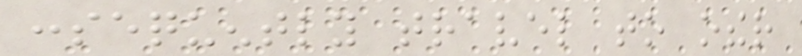consequently travel to other
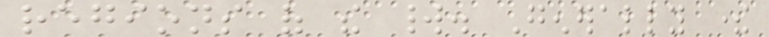regions of the world. Generally there
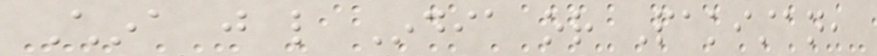China just like India or Pakistan,
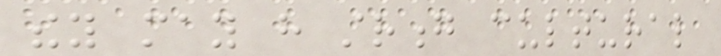they may have strong cultural
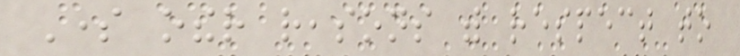Some other reasons with respect to
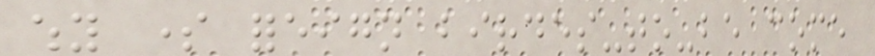why some foreign birdes-to-be come
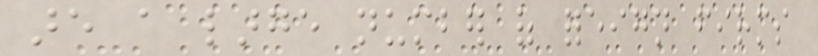are a large number of foreign firms
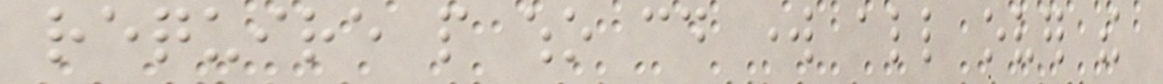require people who could work all over the
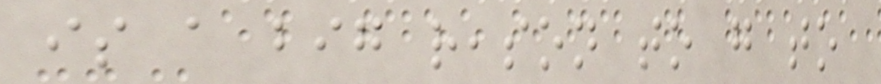is a big reason to go to
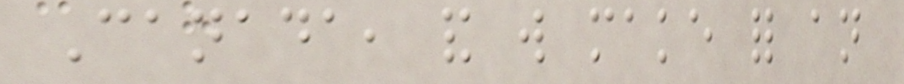Canada, and will make for an
